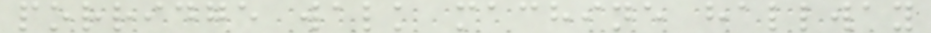porridge walk machine hallway
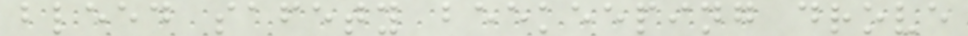bleed safety beekeeping drove
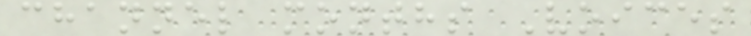channel months Voices
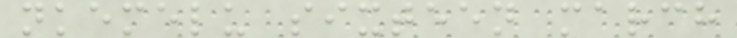nkemelu sixteen march
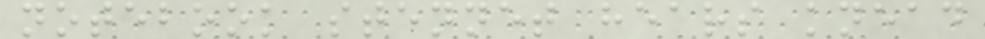notebook stennet hears knead
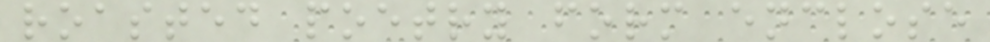roasted poetry form enclose
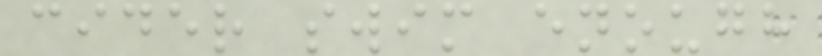cider swim enough
